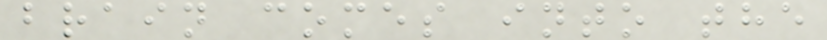brain comes into the
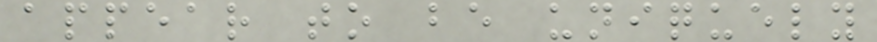appear to be uniquely
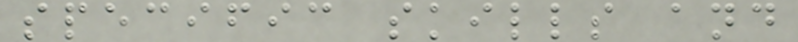specific skills and
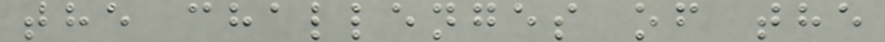the challenges of the
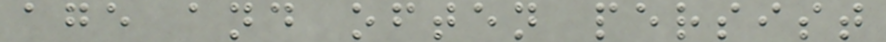age and often persist
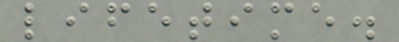lifetime.
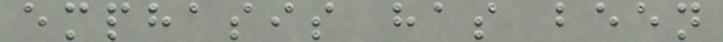emphasis has been
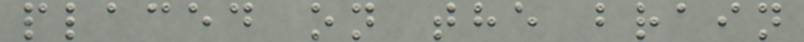placed on the brain
